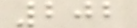202
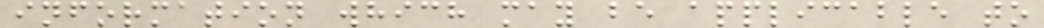information which may be applicable to
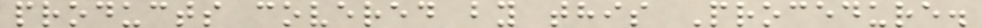products covered by this Procedure.
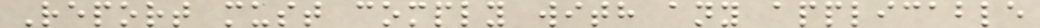Report must comply with any applicable
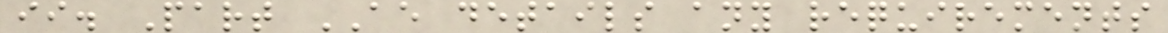ii. Part AE details any requirements
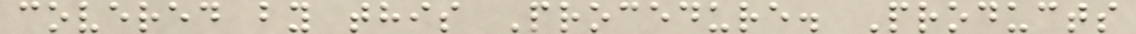covered by this Procedure. Products
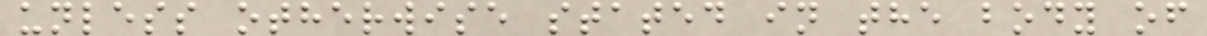unless otherwise stated in the body of
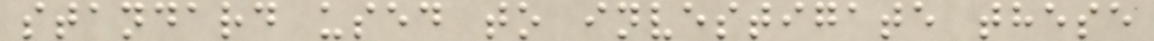standard used to investigate these
